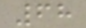68
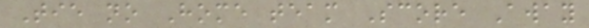Tie no Home team Score Away
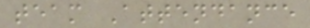team Attendance
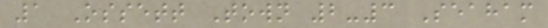1 Ossett Town 2-3 Seaham
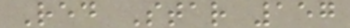Red Star 157
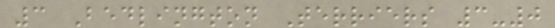3 Bedlington Terriers 3-0
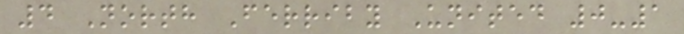4 North Ferriby United 0-1
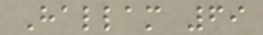Hallam 69
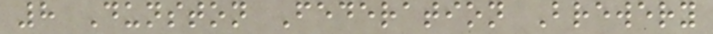8 Dunston Federation Brewery
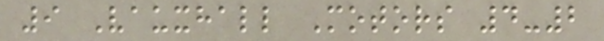9 Vauxhall Motors 4-2
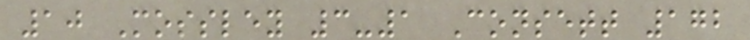10 Mossley 3-1 Consett 172
